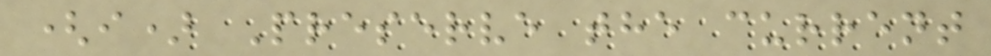(i) Preserve the current
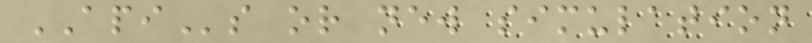APIs or new simulation
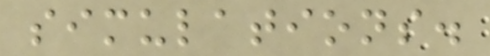simulations.
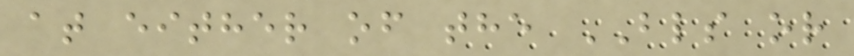at either of the BLS or
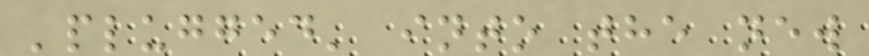'plugged' into the new
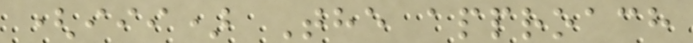(iii) The approach
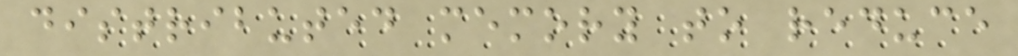distributed memory to reduce
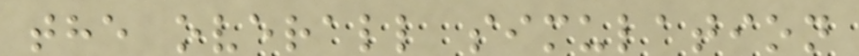the overall simulation
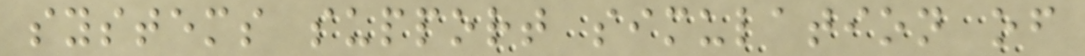systems support simulation of
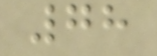78
